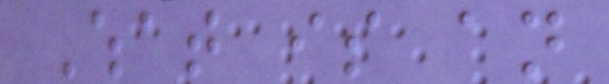What is an
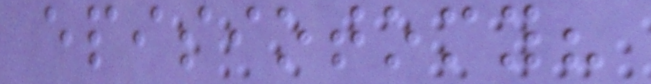episiotomy?
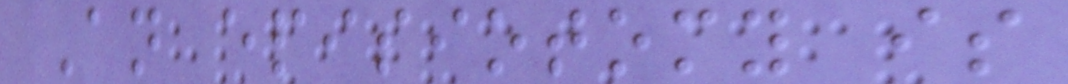An episiotomy is
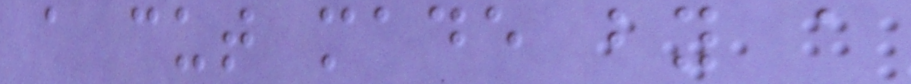a cut made by a
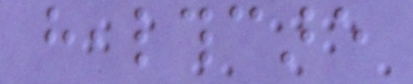healthcare
